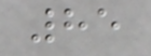85
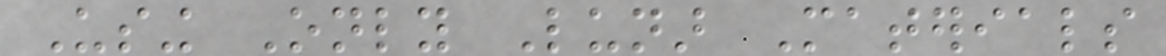Using Only Lunar Materials
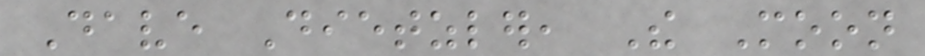Dave Dietzler, The Moon
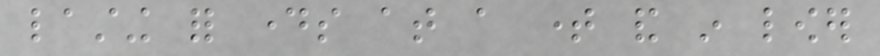lasting for days at a time and in lower
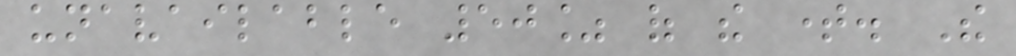unavailable 50% of the time. The
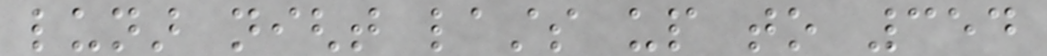lunar night lasts up to 354
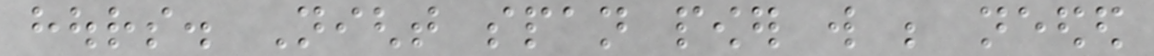hours. Night span power will be needed
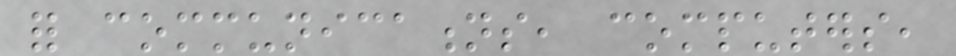for communications, computers,
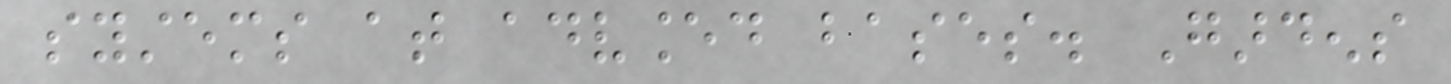systems at advanced bases. Gardens
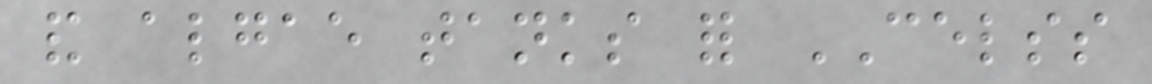and algae tanks for CELSS
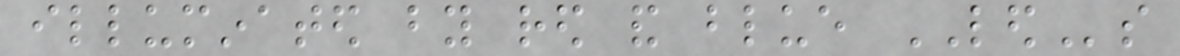illuminated by red and blue LEDs
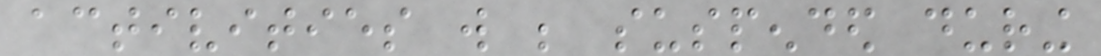activities will be suspended during
